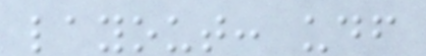layout: udf
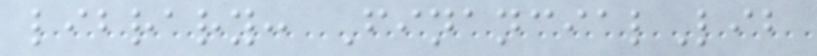library: FinancialLib
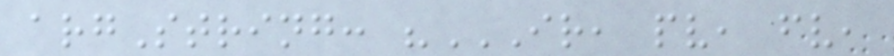argString: "IR, PV, FV,
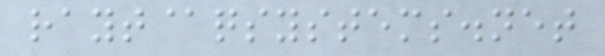rayt@qsystems.net
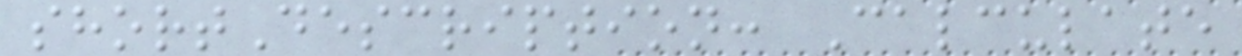shortDescription: Calculate
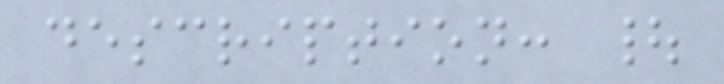description: |
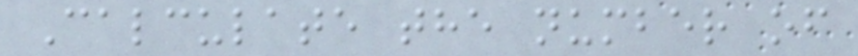Calculate the number of
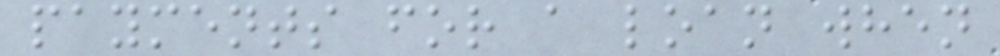payments for a loan when
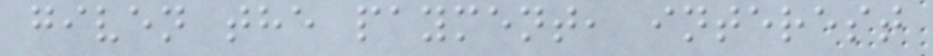given the payment, interest
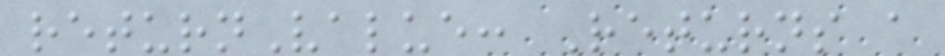returnValue: Returns a
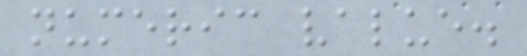numeric value.
